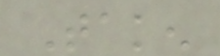Taken
